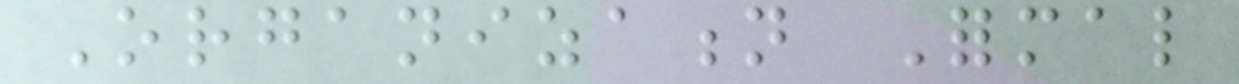Organization Formal
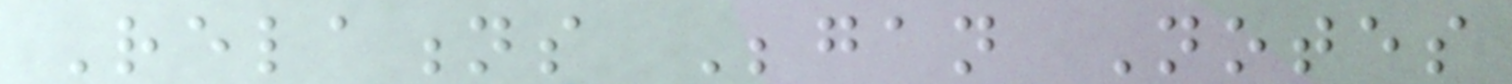Relations Began Notes
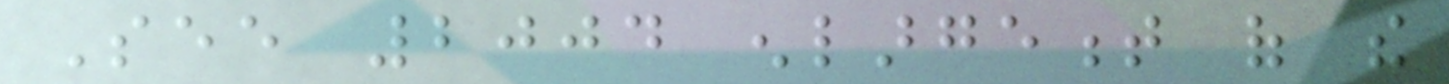See 2004 enlargement of the
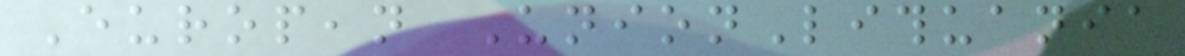European UnionLithuania
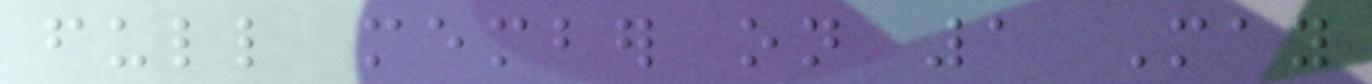full member on 1 May
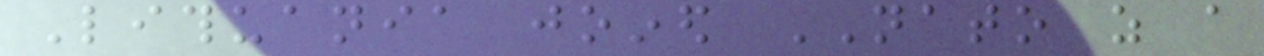Lithuania joined NATO as a
